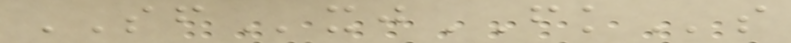SFxjFKs
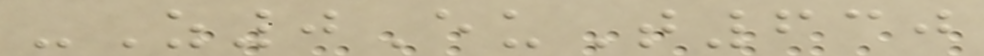-Z0EuT630
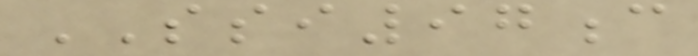SSI97c
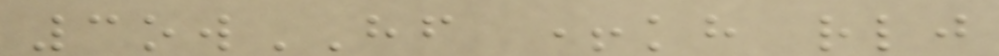3owHF +kh rlj
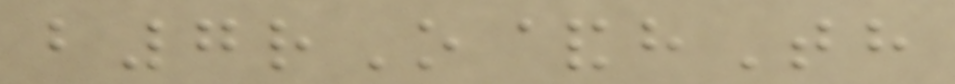b7rO&hTh
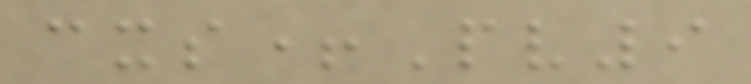cxs+Pv9
